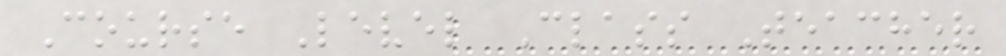Course Level Class Teacher
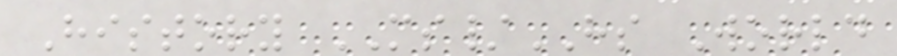History MS/HS World
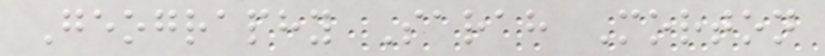Geography Sarah Morton
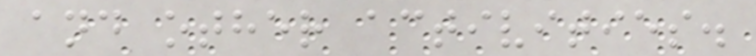and other activities.
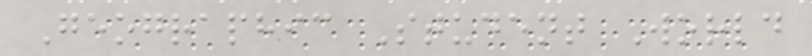Geographic Student World
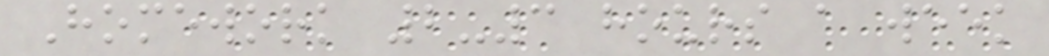Homework 2-3 hours a week
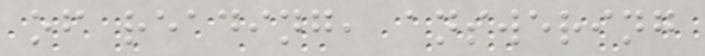of reading, answering
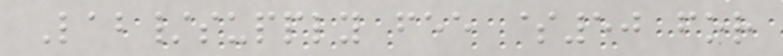Lab/supply fee $50 for
